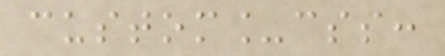custom_css:
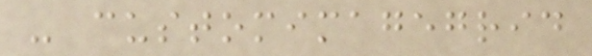- customimagegrid
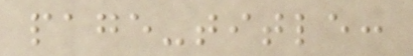page-title:
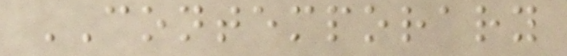CONTEMPORARY
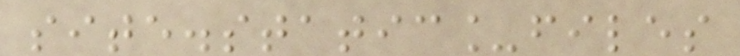site.static_files
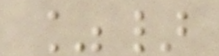%}
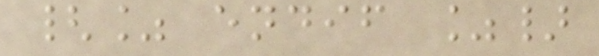{% endif %}
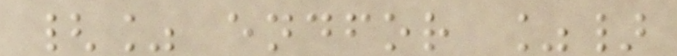{% endfor %}
